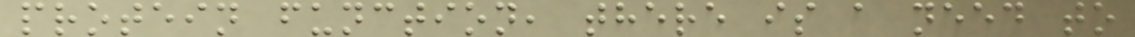protein function, there is a need to
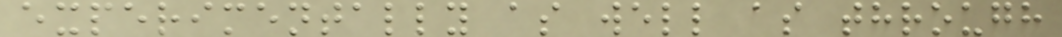experimentally as well as through
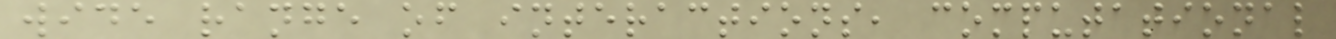wide range of interactions, computational
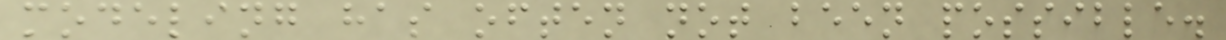modeling has often not been possible.
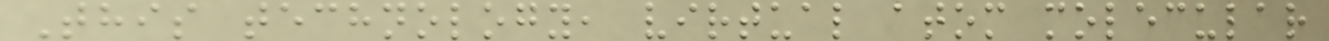This technology, virtual atom molecular
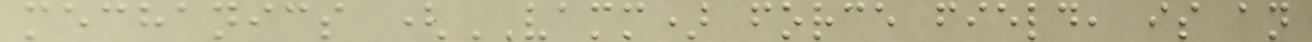mechanics (VAMM) force field, is an
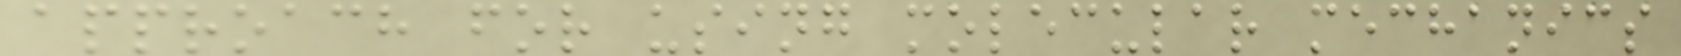approach for using molecular mechanics
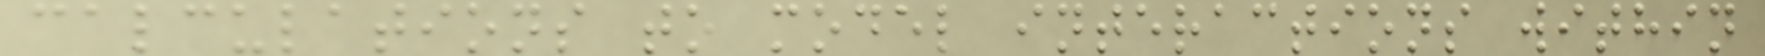calculations to model interactions within
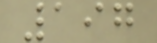197
